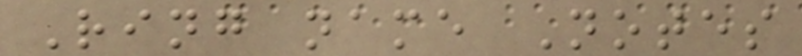Ring name Notes
